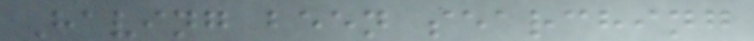Having been searching
